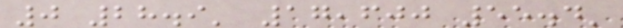0 28.9' 17,600 55.4'
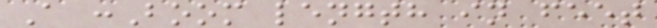A :Boom length in feet
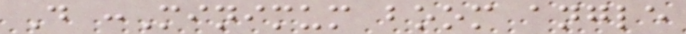D :Minimum boom angle
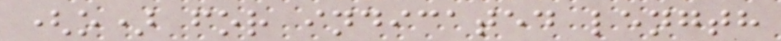(o) for indicated length
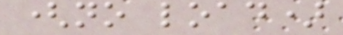(no load)
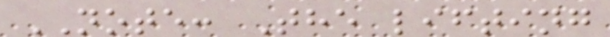NOTE: The lifting
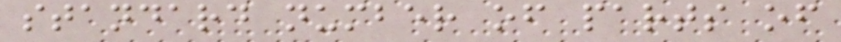standard number of parts of
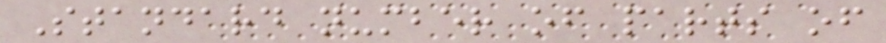Standard number of parts of
